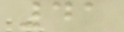41
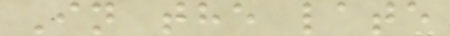In the late
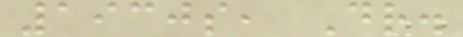1930s, Dr.
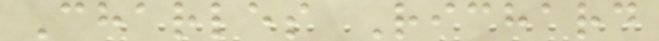Charles Richard
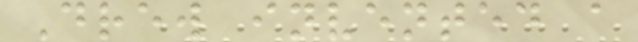Drew invented a
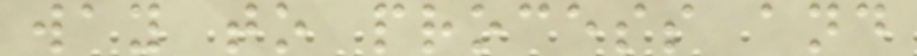way to process and
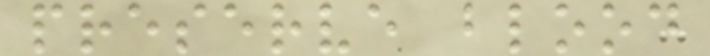preserve blood
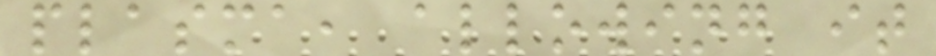plasma, allowing it
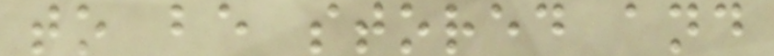to be stored and
